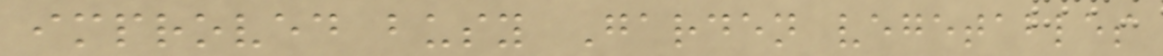improved busy Garden vegetables
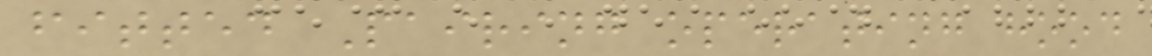fitted Pairing operating hood
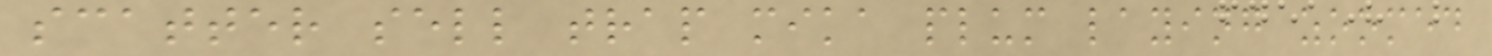scatter sell trap mika plum laying zoomed
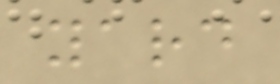yard
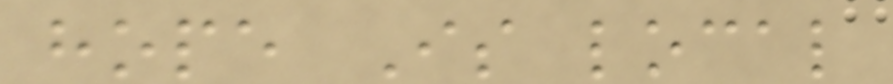hope Is local
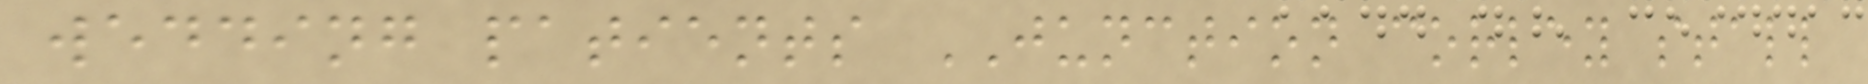wedding patients JUNCTION corley stall
